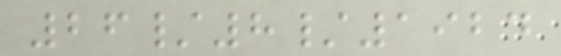26/8/1924
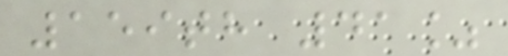159th 41%
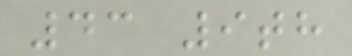43 9th
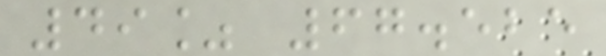49% 67.525
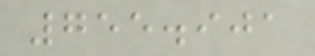755.901
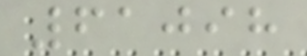61098
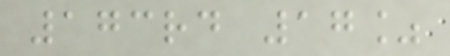173rd 17%
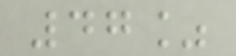47%
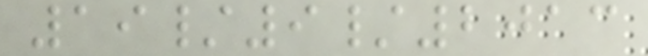19/9/2013
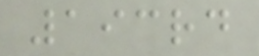193rd
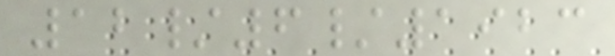12/6/1923
